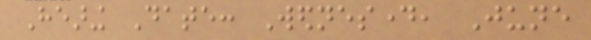Hearing Date: Wednesday, June
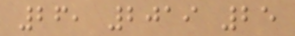26, 2019 25
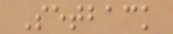Setback
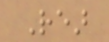Rear
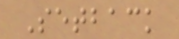Setback
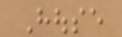House
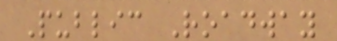Public Roadway
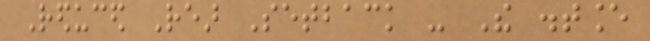Reduced Rear Setback - The distance
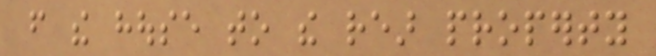from the house to the rear property
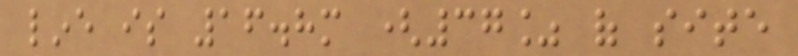line is 16.8m (37% of site
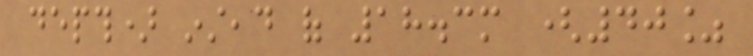depth) instead of 18.3m (40%
